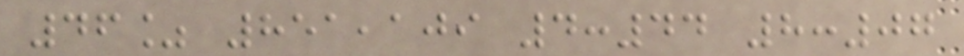46% 851,109 4:44 8:07
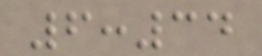6:34
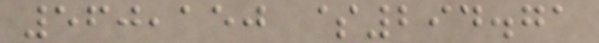560,150 $294.71
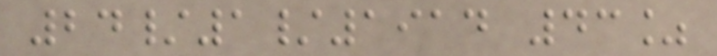24/1/1914 43%
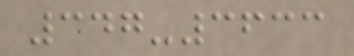347-3633
